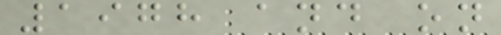1978 and on
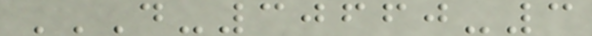D-30660-3
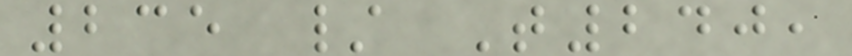235 / T240,
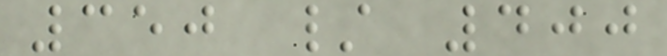350 / 400
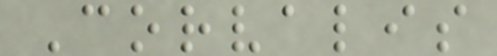Corvalis
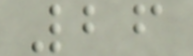26
